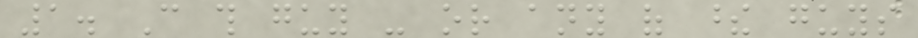1. Can this guy - or any of these guys
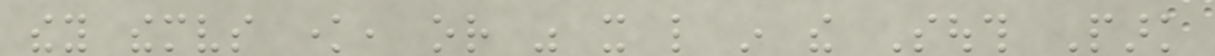they themselves know, or was it like in the South Park
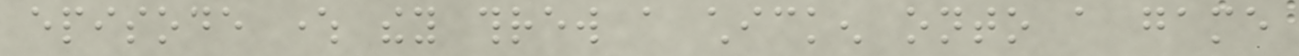episode where they threw a chicken onto a game
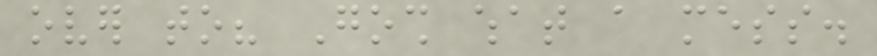over to? Gosh what a mess.
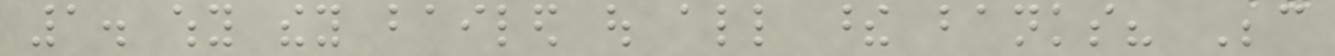1. why they bailed out all these banks? Because
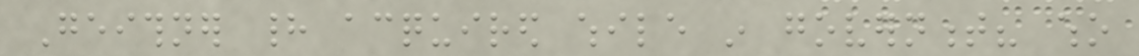Geithner had acquired while in government? who
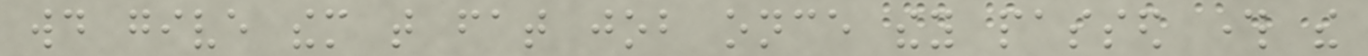would give them that fat job once they passed through the
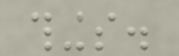things.
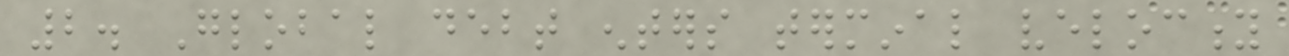2. Global debt enters terminal velocity
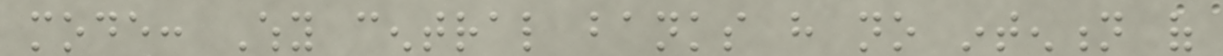mode: Why central banks have no intention of
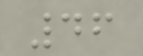46
